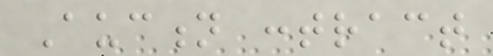Auction contract
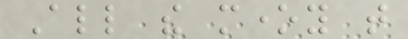All the money that
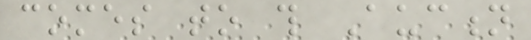comes to this Auction
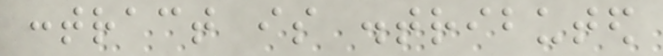contract is distributed
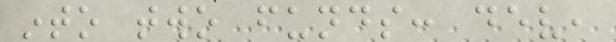into two funds: dev,
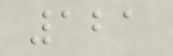121
